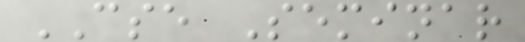CSE Seminar
